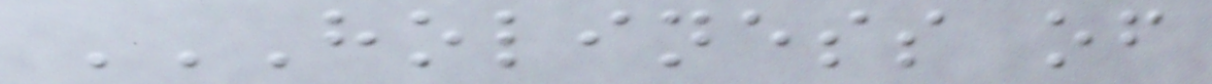HOLINESS OF
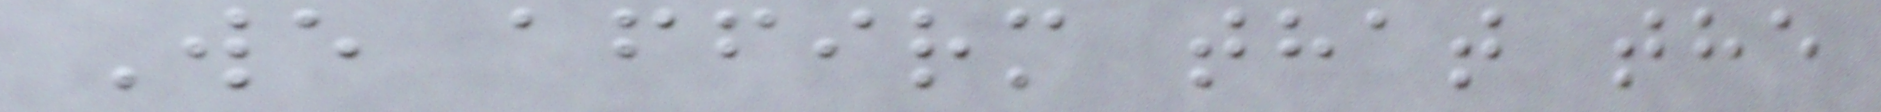We affirm that the
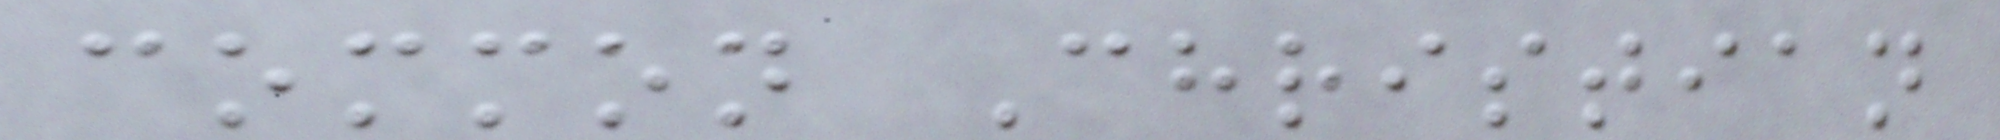common Christian
